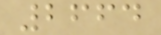2664
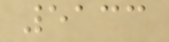5133
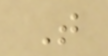T
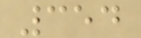354
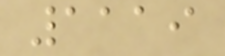1119
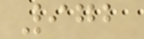972
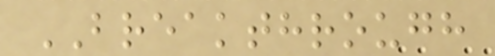BREAKTHROUGH
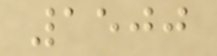1500
